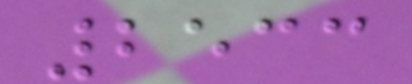2533
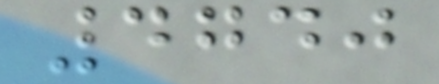4740
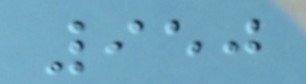950
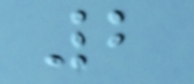2
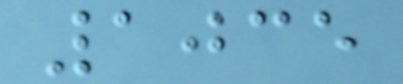1035
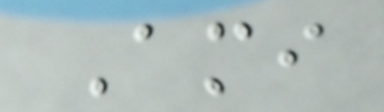Ami
